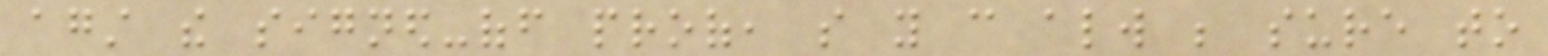against the signed-off proof, so you can always be sure to
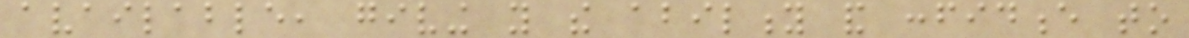available, giving you the ability and confidence to
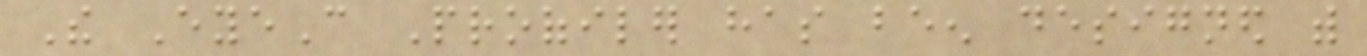The EyeC Proofiler has been designed with
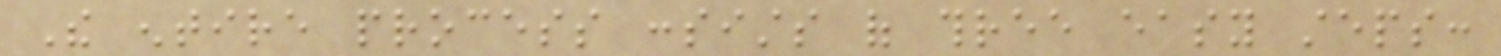The entire process consists of three easy steps:
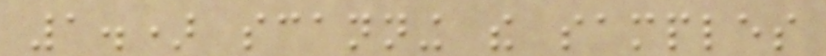1.) scanning the samples
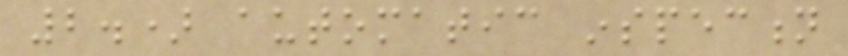2.) automatic inspection
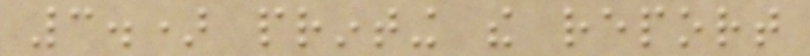3.) printing the report
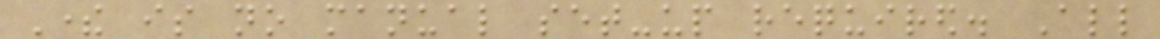There is no manual set-up required. All
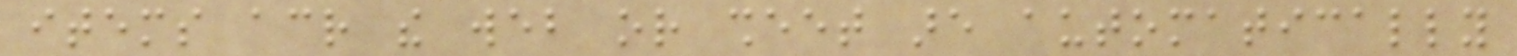items across the web or sheet are automatically
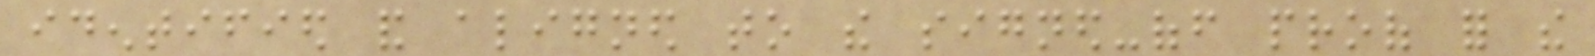identified and aligned to the signed-off proof for the
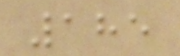185
